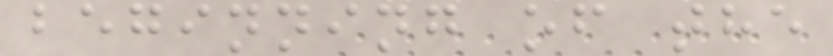beginning of the
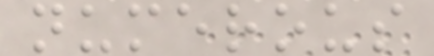numerous
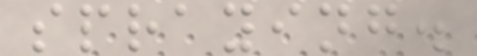spraying.
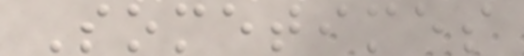Sometimes
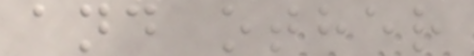and other
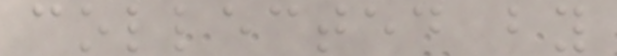collected by
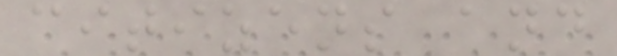citizens and
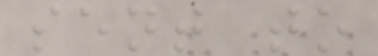sent to
